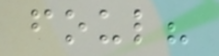foul?
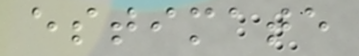estimate
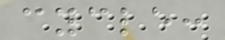cycle:
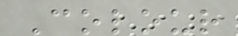Colour
